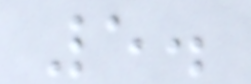5.
